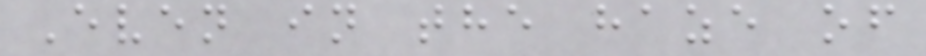Even in the haze of
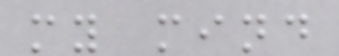my mind
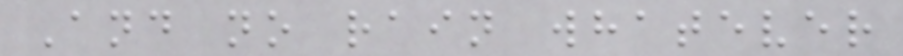And no rain whatever
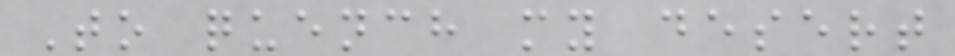To quench my desert
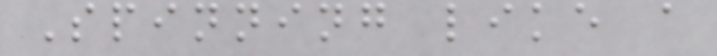Spinning like a
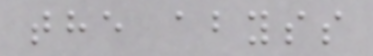the abyss
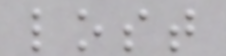lost
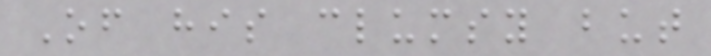Of his clumsy but
